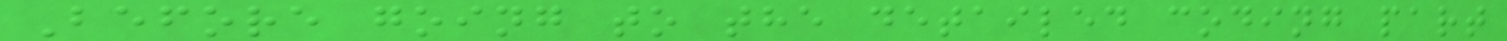Before going to the detailed coding part
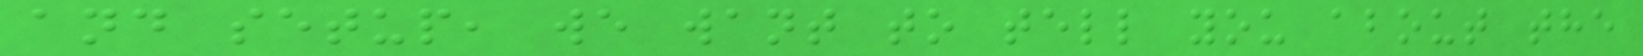and setup, we want to tell you about the
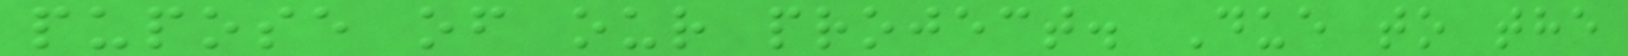pupose of our project. Due to the
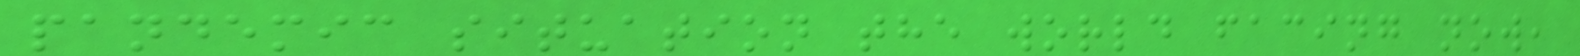pandemic situation the world facing now,
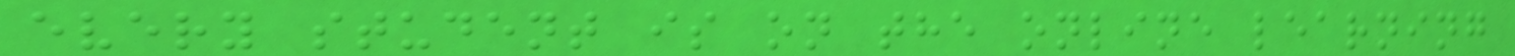every student is on the online learning
